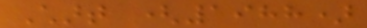Chart (1988)
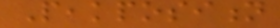Peakposition
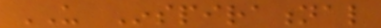US Inspirational
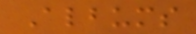Albums
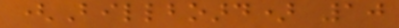(Billboard) 10
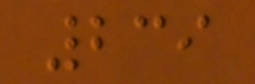239
